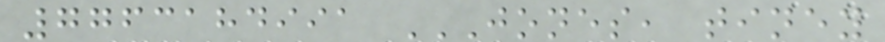7763184991 JONES, TINEY
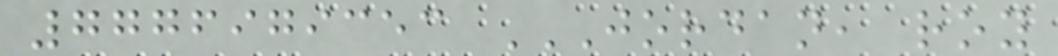7776979353 JORDAN, ROY
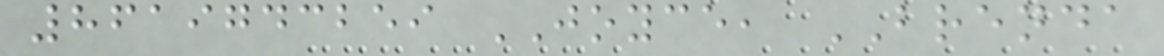8619743259 JOYCE, BRENDA
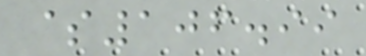$106.99
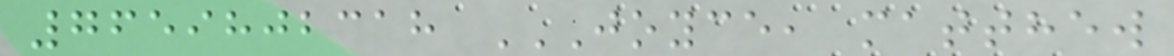7659802318 JOYCE, MATTHEW
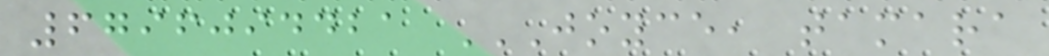6796094421 JOYCE, TAMARA
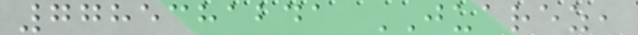7785381241 JUAREZ,
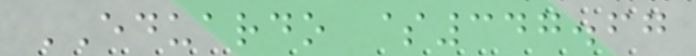EDUARDO $347.67
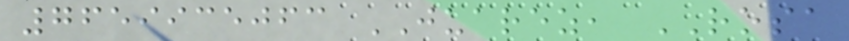7659935063 JUAREZ, ROSA
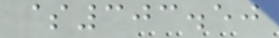$303.50
